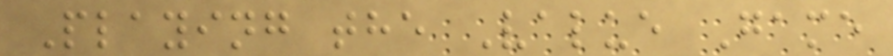Playing the Value Game
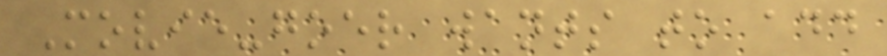Movie-goer wants to add
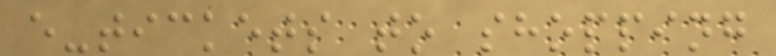e-tickets to shopping
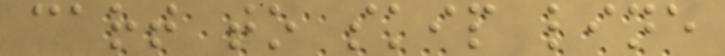cart to skip line
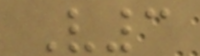V3
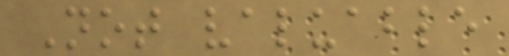Not valuable
